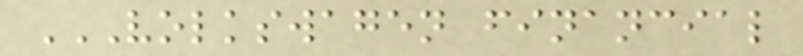VOLKSWAGEN FINANCIAL
